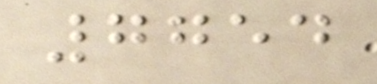7754
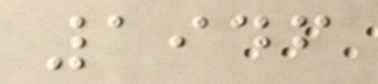1946
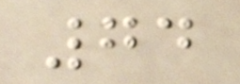74
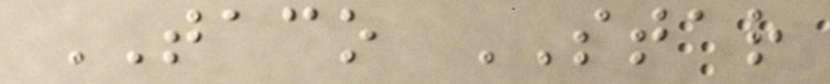TACO STAR
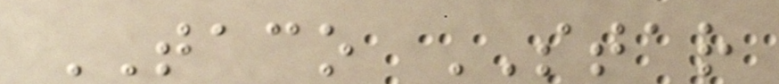TACO STAR
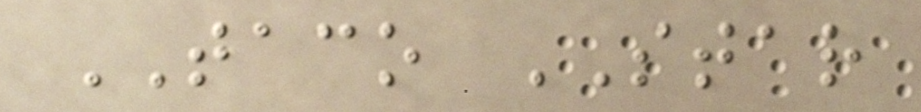TACO STAR
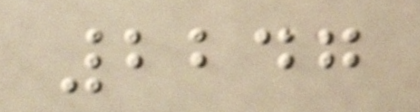2247
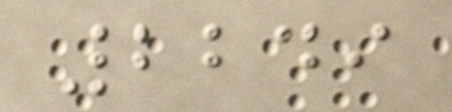2249
